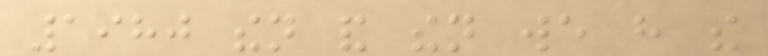1980 then and then we have the
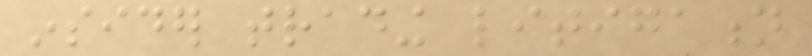insider trading litigation
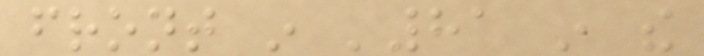front in '81 in the
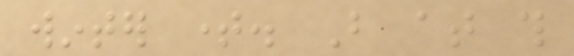winter time. But at this
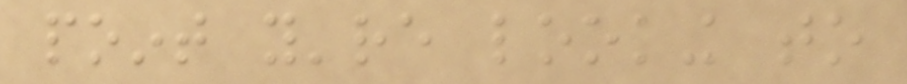point you're looking to
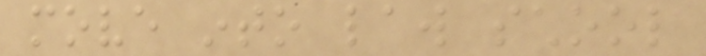move into law school
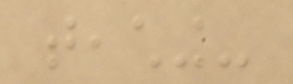teaching-
